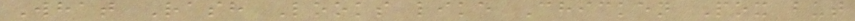What Rash Looks like Chicken Pox but
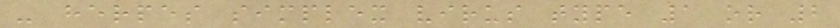- herpes simplex virus type 1 or 2
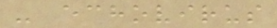- echovirus
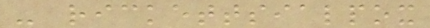- rickettsialpox
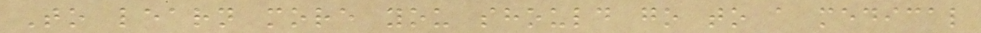To learn more you should go to a medical
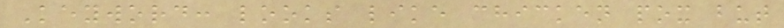Keyword: looks like chicken pox but
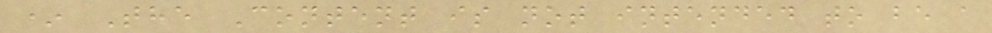* The Content is not intended to be a
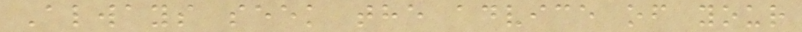Always seek the advice of your
